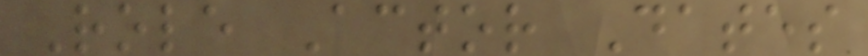Role Actor Dates
